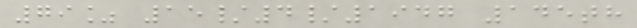79% 15/4/1947 145th
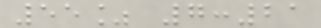55% 7:21
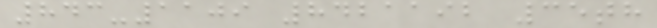843-1109 8421192 35th
